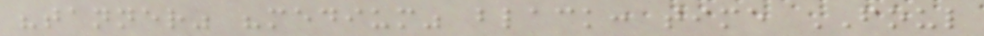"tanner" "medium" black: time FOUL
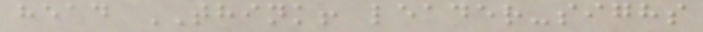head THINK! leader-sighs
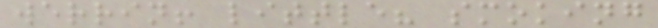werrin! little? smoking
